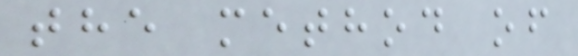the method of
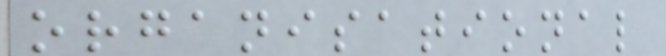organisational
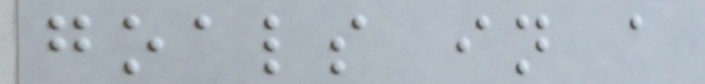goals in a
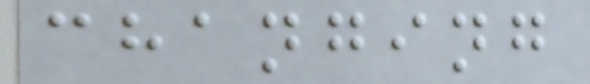changing
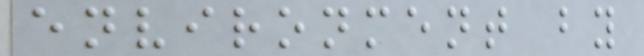environment by
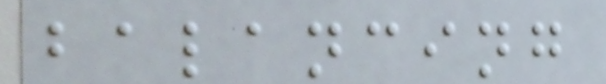balancing
